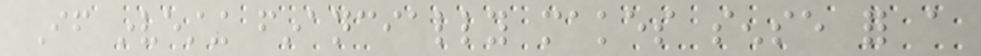If investing financially makes sense for a
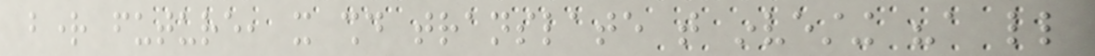bright future, it should translate that investing "a little
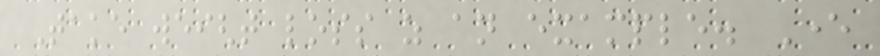Take weight loss as an example. Ever
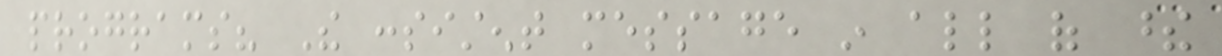programs? The consistent message in all of these
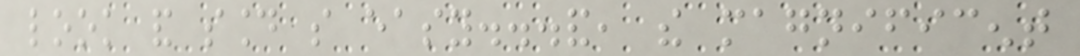look and sound so easy...and, the magnificent
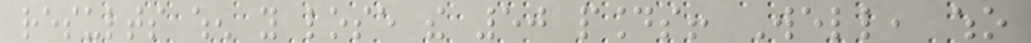results when you lose the 50 pounds! Well, who
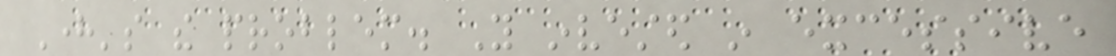Here's the problem. You invested in excessive
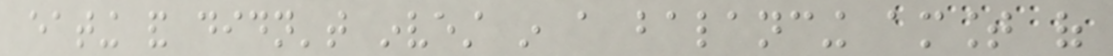eating and didn't invest in a balancing amount of
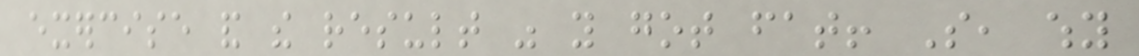exercise and the result was you got fat! So, why
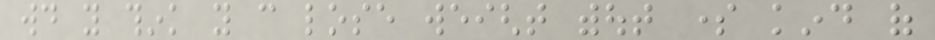would you think you can lose weight without some kind of
